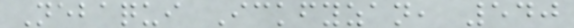Nebaqui Ickfyzan, 540
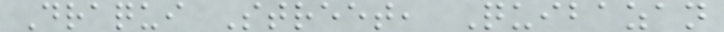Draqui Street, Quibazan
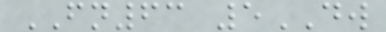FN63 5DW
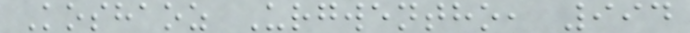Koshaoz Urgwentho, 994
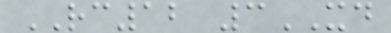RC12 3XD
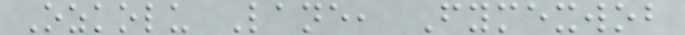Ozkolu Lane, Fymexwob
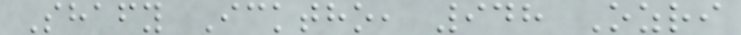Shafy Icktho, 948 Ozri
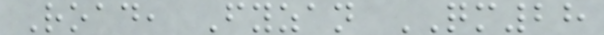Road, Fyzan QM28
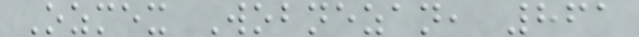Ozmex Wobnezan, 861
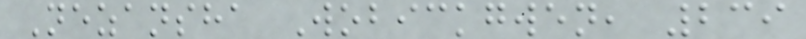Nezansha Wobickgwen, 239
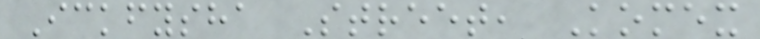Ickfysha Street, Komex
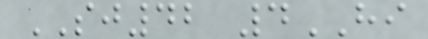SJ42 4HI
